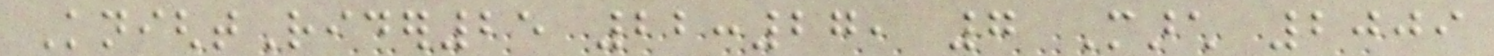KnightRider25 22:27, 7 March 2009
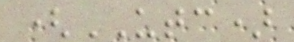(UTC)
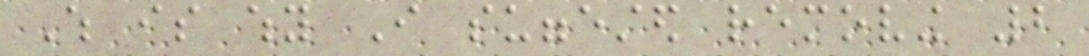Which is why I suggested removing 2
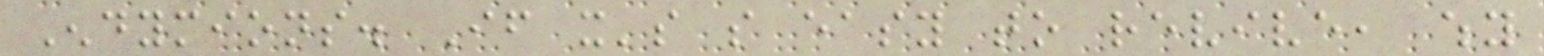Endymions. If it's so easy to revive, why
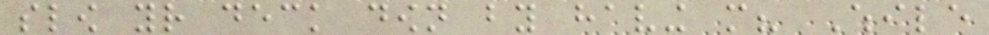slow your deck down by having more? While
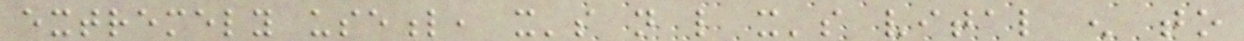extremely useful, it's not like it's vital enough to
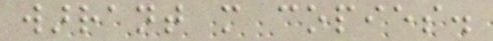warrant more copies.
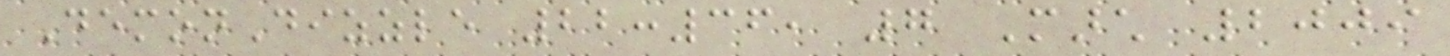DemonDizzle 22:36, 7 March 2009
